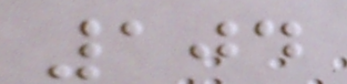104
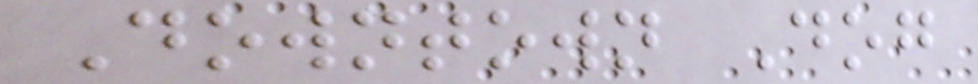Downtown Dog
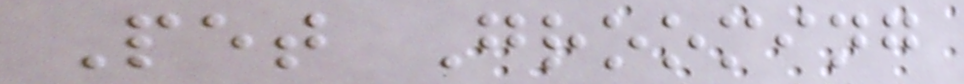Pet Grooming
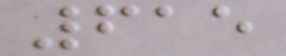615
